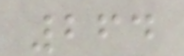264
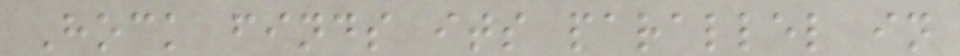Hock finds its parallel in
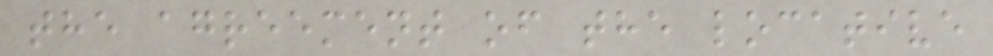the agreement of the locative
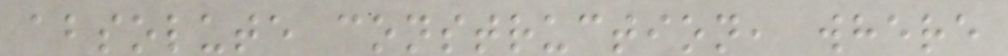absolute construction, where
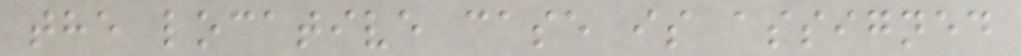the locative case is assigned
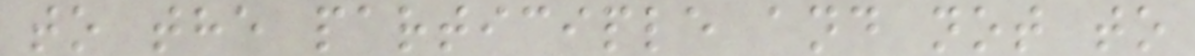to the participle and not to
